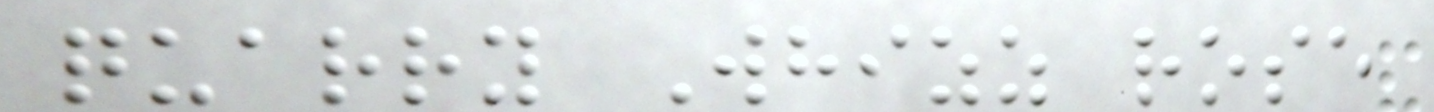quarry Whizz rose
